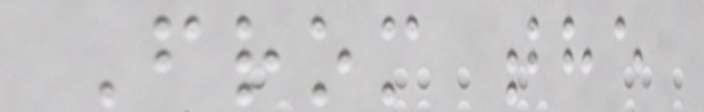From the
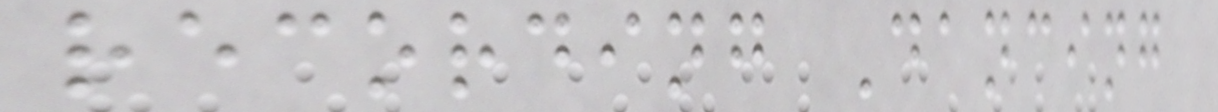recording Dancing
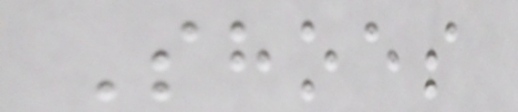Shoes
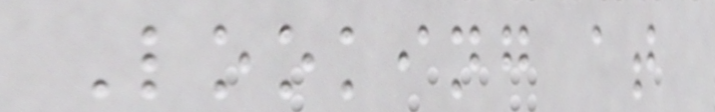Looking at
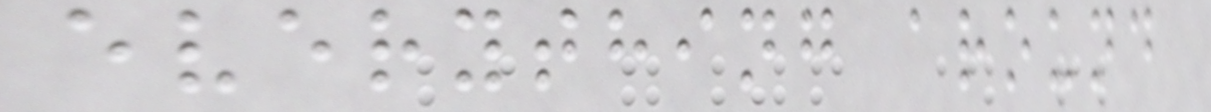everything around
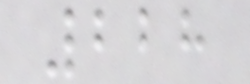228
